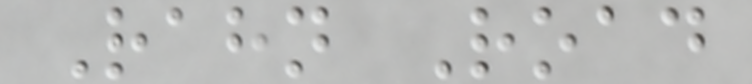Rahn Road
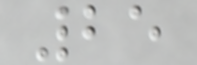25
